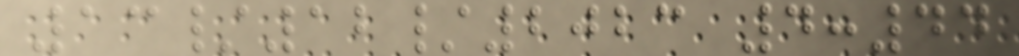13/12/2023 4:44
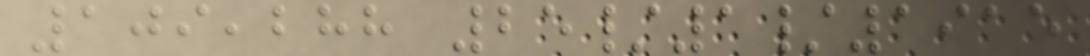109,288 25/1/1915
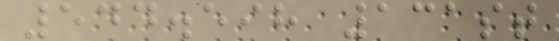544.598 131st
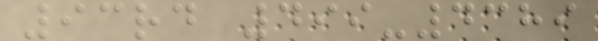93rd 499-4389
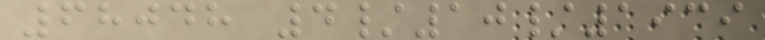68048 4/10/1939
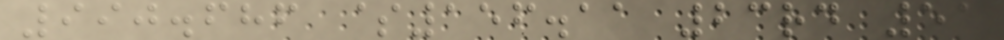990.686 $156.11 23rd 51
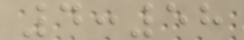4:58
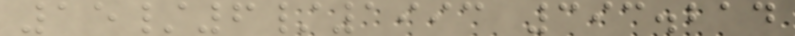15/6/1993 393.214
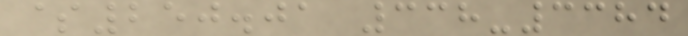$250.01 338-3384
